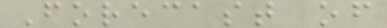Forecast of
